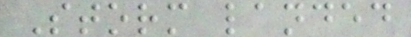Storm landed
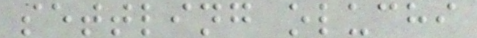settling oluchi
